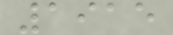1915
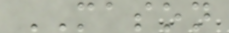MASON
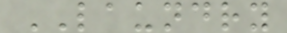LAUNDRY
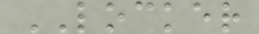LOCKER
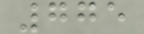775
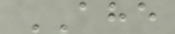AHE
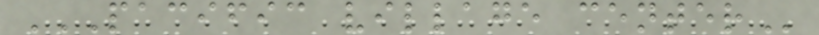PACIFIC VILLAGE CENTER
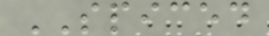SPICED
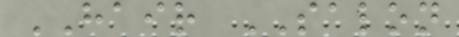HAIR SALON
